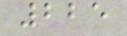225
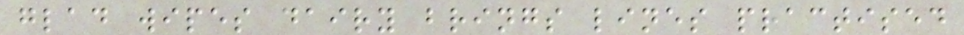glad wipes dairy brings lines practised
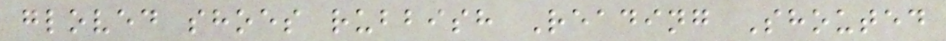gloved shoes rubbish Reading Shouted
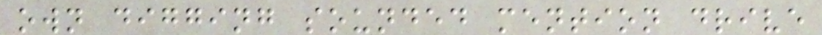own digging sounded mention drive
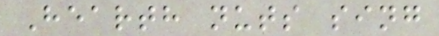Hearth nuts sing
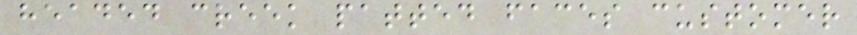headed creek patted faces customer
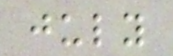july
